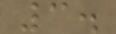3.
